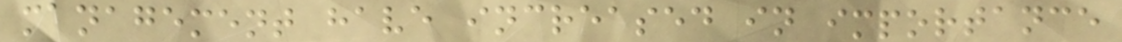management have increased in importance
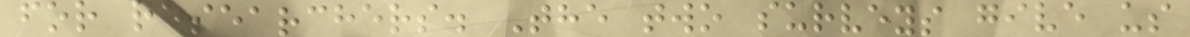for researchers. The two surveys give us
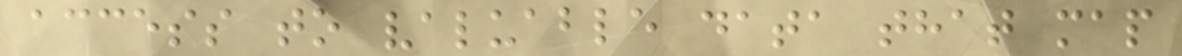access to valuable data that map
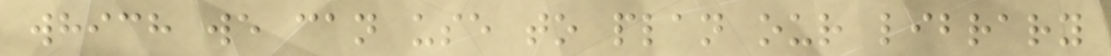which we can use to plan our library
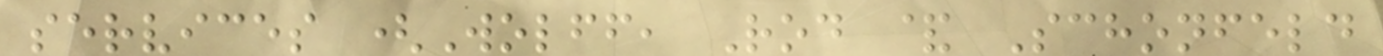services (Wolff, Rod & Schonfeld
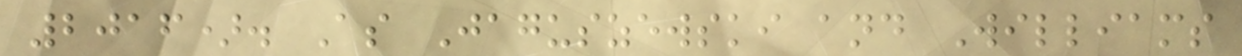2016). As Jaguszewski and Williams
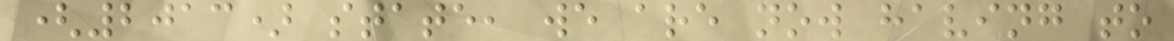(2013) state, we are now having to
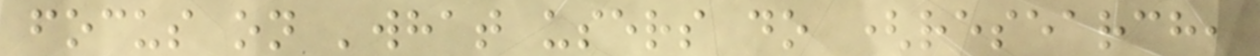focus on 'what users do (research,
